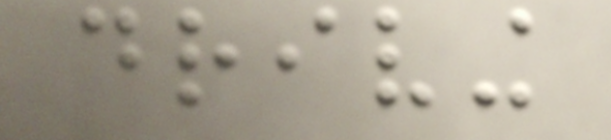driving
